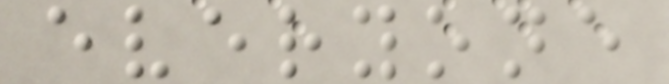everyone
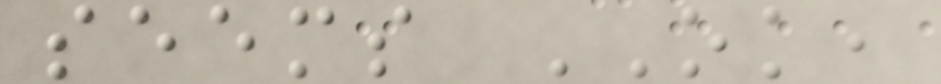seems OK,
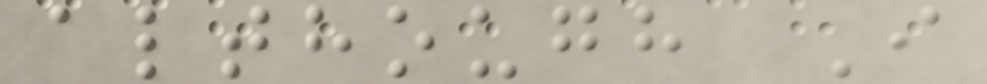although I
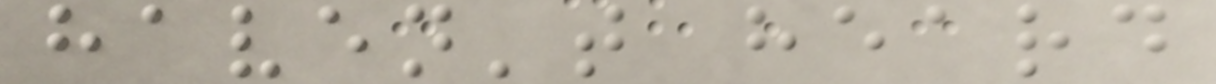haven't heard
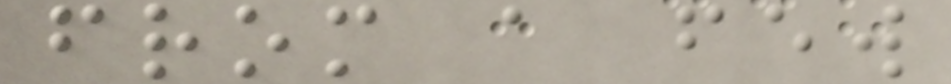from a few
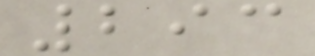293
